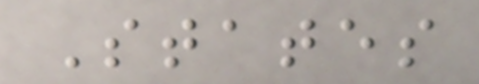States
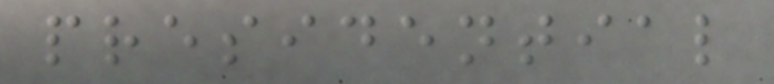presidential
